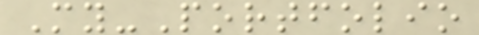My-Portfolio
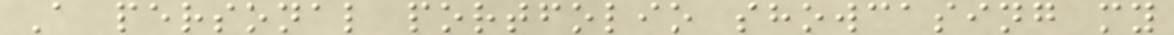A personal portfolio showcasing my
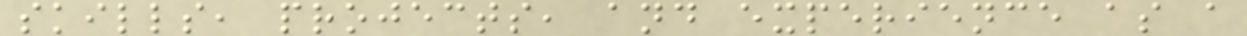skills, projects, and experience as a
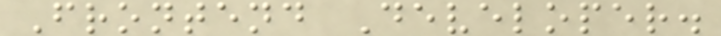Frontend Developer.
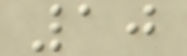10
